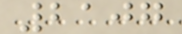2107
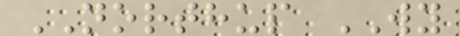NORTHUP WY
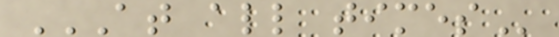AT ALL TIMES
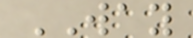WAY
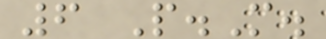6 P.M.
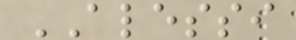ALESSI
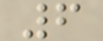6
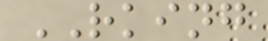RKING
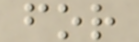for
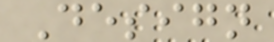Design
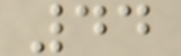44
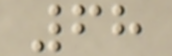68
